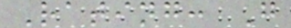Rating: G
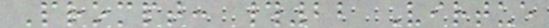Prompt: #22 Virtue
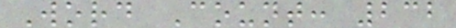Word Count: 232
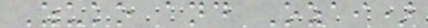Zuko and Ozai)
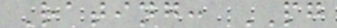Rating: PG
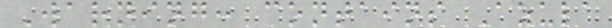Warning: contains Azula
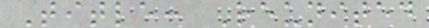Title: Reunited
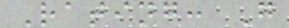Rating: G
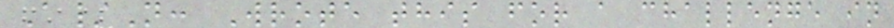A/N: Wrote this for a challenge in
